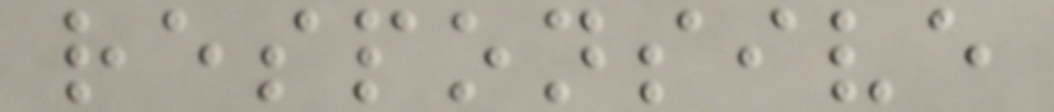responsive
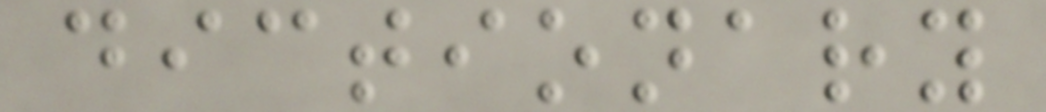dictionary
